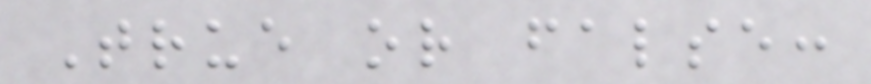True or false:
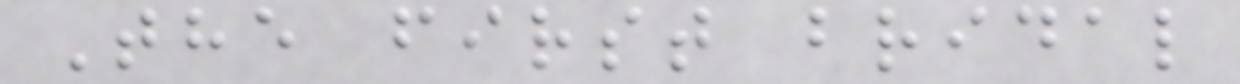The first bridal
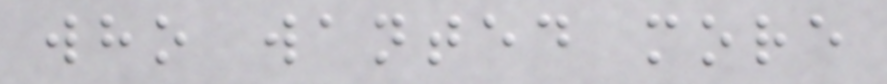who wanted more
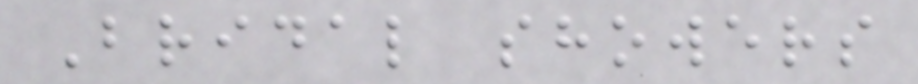Bridal showers
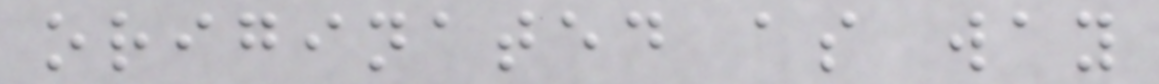originated as way
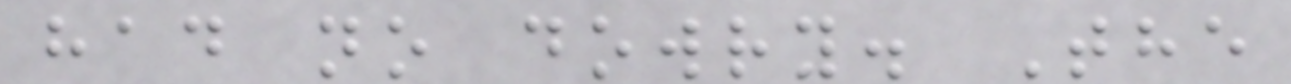had no dowry. The
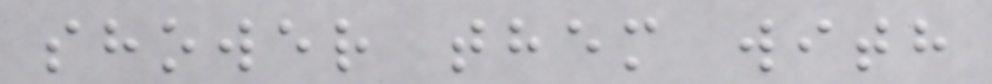shower them with
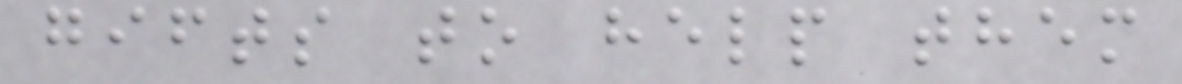gifts to help them
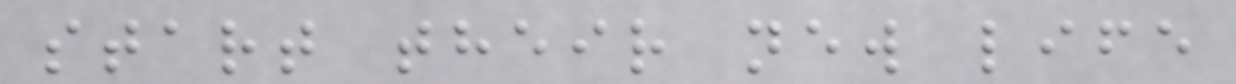start their new life
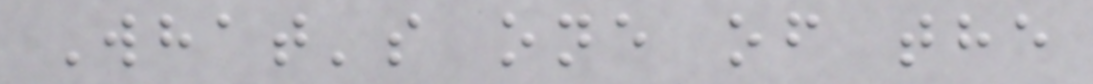What's one of the
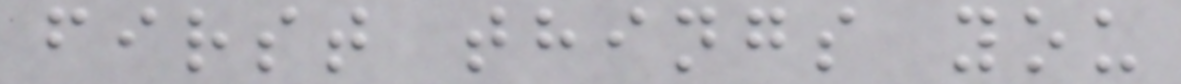first things you
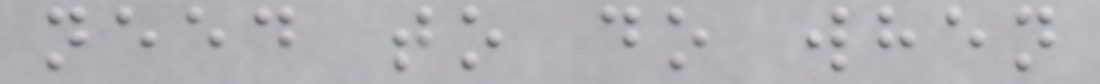need to do when
